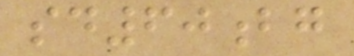sd60bg
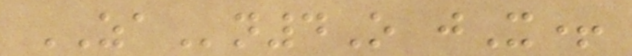ZAn4O jX+
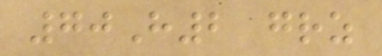70H2 grz
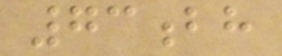73bh
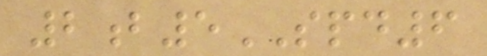2b5SPD6
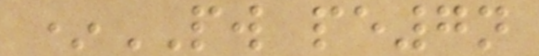*PW pe7n
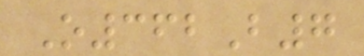O362B7
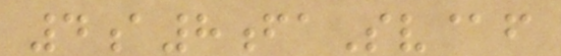4a8faSv@f
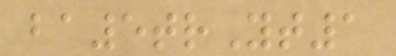ba5trYt1
